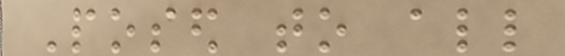Posed to all
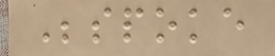Bespoke
